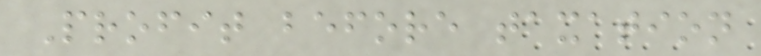Profit before taxation
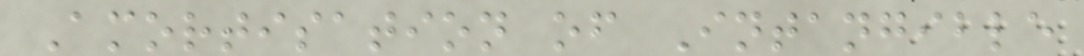Amortisation of Intangible
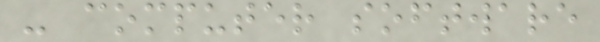- computer software
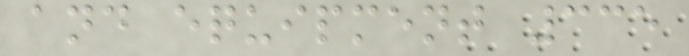and equipment 335
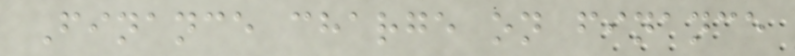Finance charge on finance
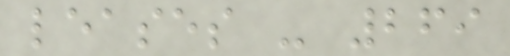leases - 269
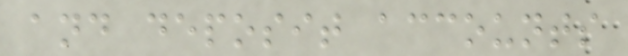and deposit accounts
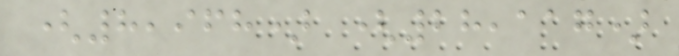(8,968) (28,117)
